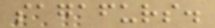sagafurs.
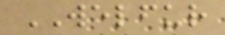WELFUR
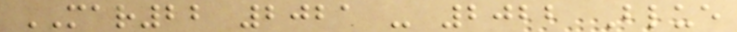MAR22 2021 - 2022 Blue
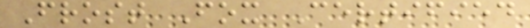Frost Fox Certified
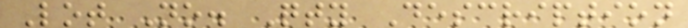Lot No. Qty Description
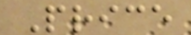Price
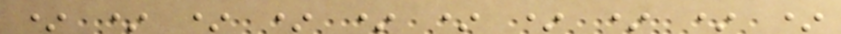* * * * * * * * * *
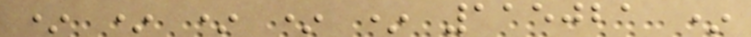* * * * * 115021 *
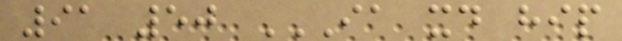91 50 IA XD HIP
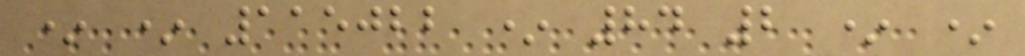* * 115022 * 84 2 * *
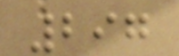297
